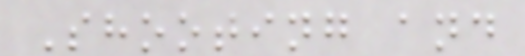Shooting and
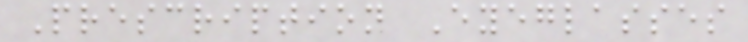Prescription Eyeglasses
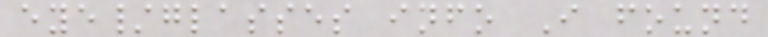eye/glasses info I found
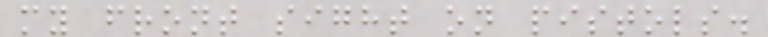my front sight on pistols.
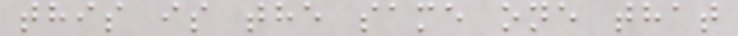this is the same one that
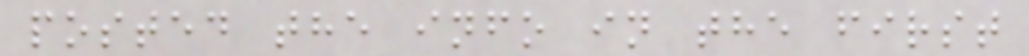posted the info in the first
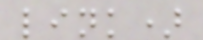link)
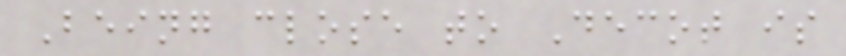Being close to Decot is
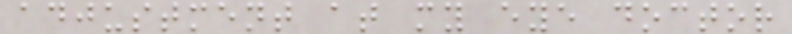adjustment at my eye doctor
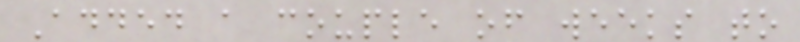Added a couple of weeks to
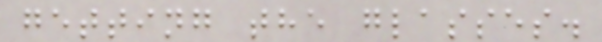getting the glasses.
